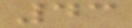43
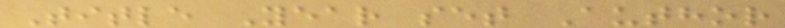Title Year set Author
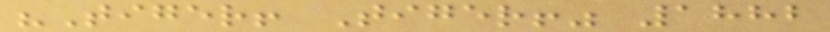"Tiger! Tiger!" 1882
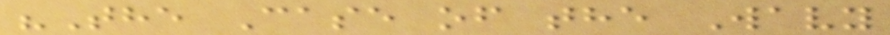"The Case of the Wavy
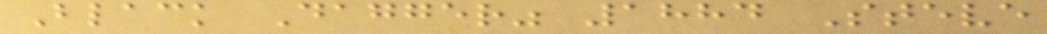Black Dagger" 1884 Steve
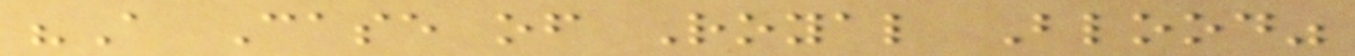"A Case of Royal Blood"
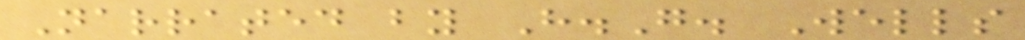Narrated by H.G. Wells
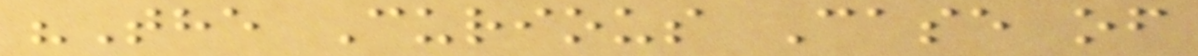"The Curious Case of
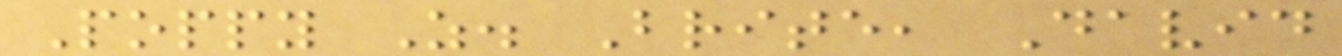Poppy Z. Brite, David
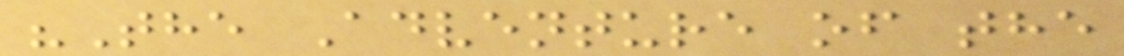"The Adventure of the
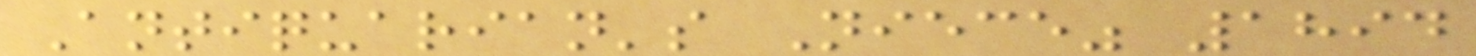Antiquarian's Niece" 1894
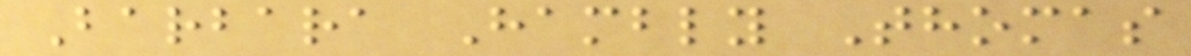Barbara Hambly Thomas
